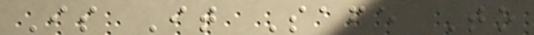Is It Safe To
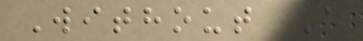Without A
